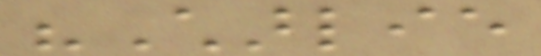"Charlie
